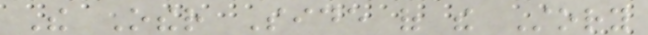The Other Side of the Story
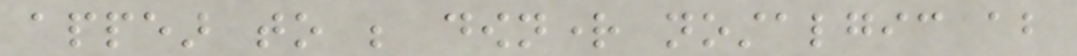appear to be downright nostalgic about
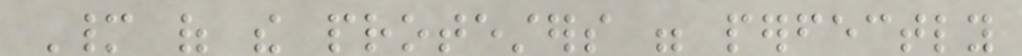Many of the protesters were perfectly
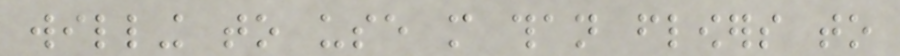willing to use more than flowers to
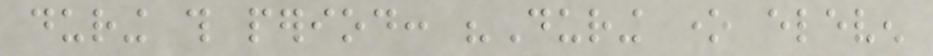during this period: "During one eleven
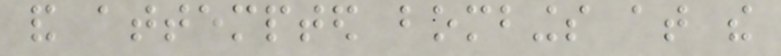and attempted bombings at the
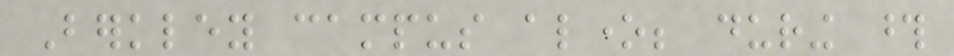Berkley campus alone; during those
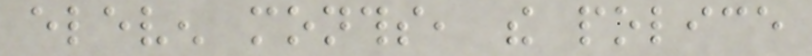eleven months, the police
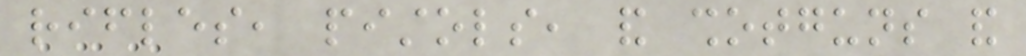rifles, pistols, and shotguns and
